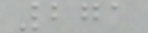271
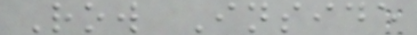Row Inside
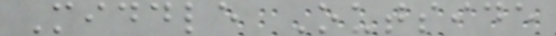Middle Outside
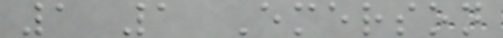1 1 Emerson
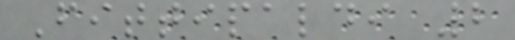Fittipaldi 2
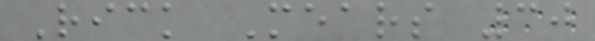Rick Mears 30
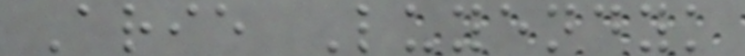Arie Luyendyk
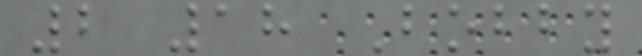2 18 Bobby
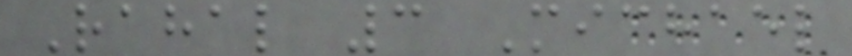Rahal 3 Michael
